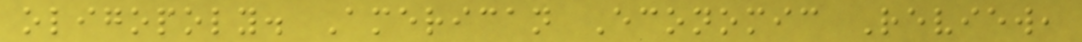oligopoly. American Economic Review,
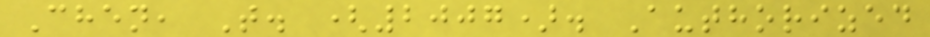Chen, T. (2007). Authorized
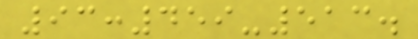93:459-513.
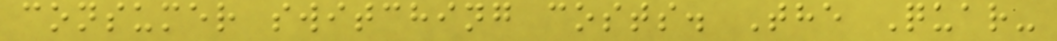consumer switching costs. The Quar-
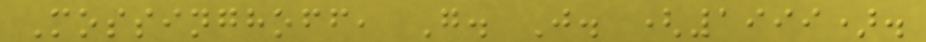Mossinghoff, G. J. (1999).
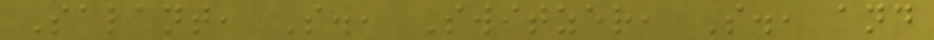Salant, S., Switzer, S., and
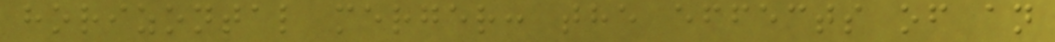horizontal merger: the effects of an
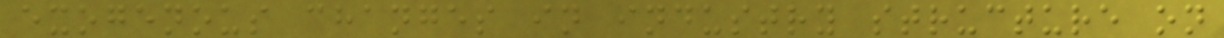exogenous changes in industry structure on
